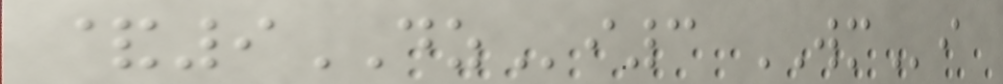&9DZi3 WMi
